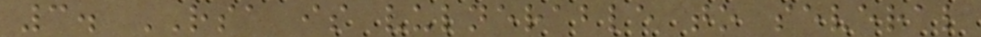3. RSA is vulnerable to several
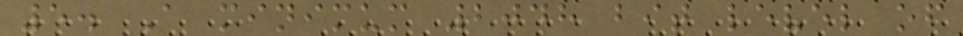5. A minimum 2048 bit level of
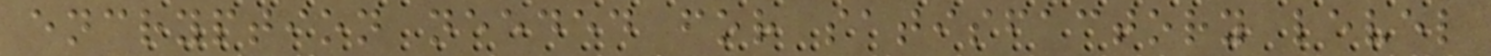encryption needed for satisfactory level
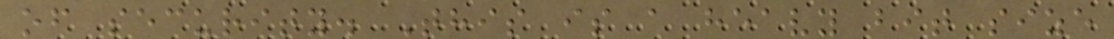of security. This is a heavy bit size
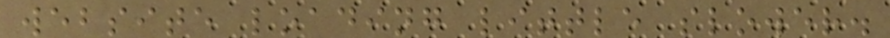website loading little slower.
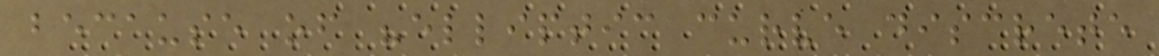because of "elliptic curve discrete
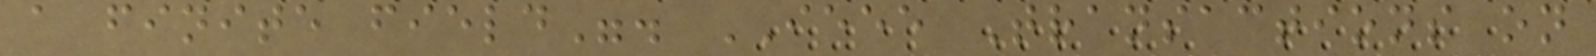a finite field". IEEE Transactions on
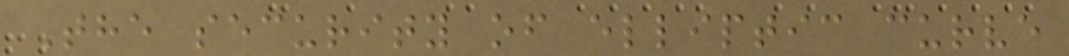The security of elliptic curve
